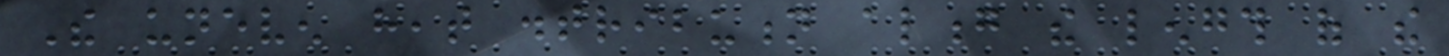The uneven heat distribution along the length of the
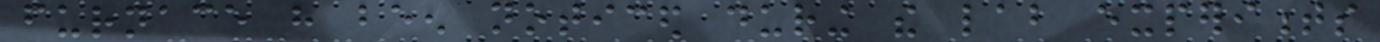furnace have been noticed during the lab experiments
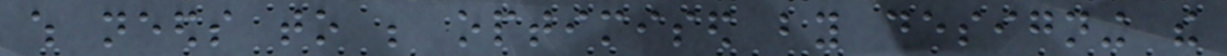which needs to be optimised by designing the
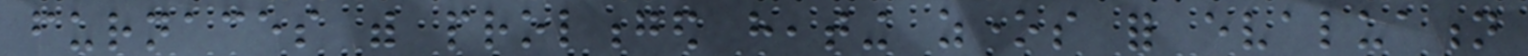furnaces with prolonged heating zones for evaluation
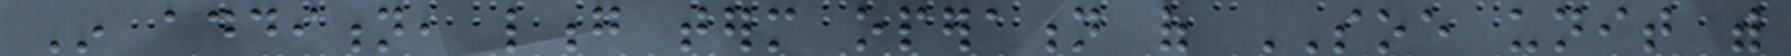In addition, long term operation of SOE unit with
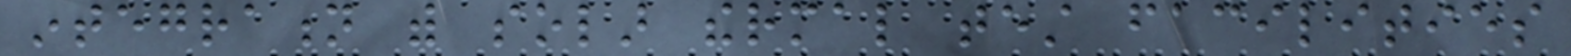integration with solar thermal test facilities
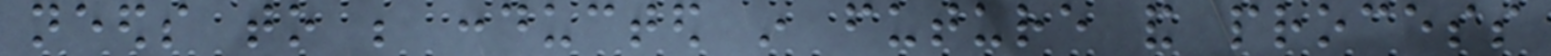needs to be conducted in future and process
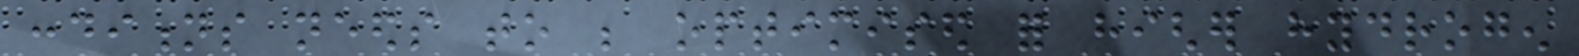conditions needs to be optimised for higher hydrogen
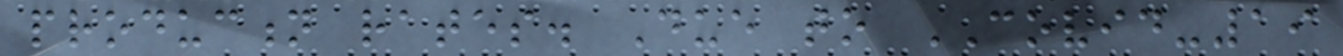production rates. Due to COVID-19
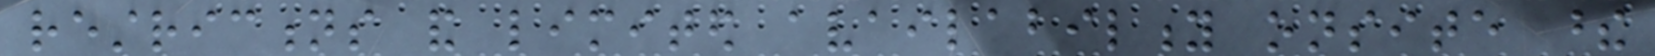restrictions and limited availability onsite these
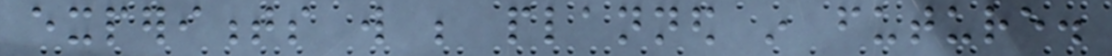experiments will be planned in future.
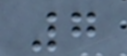7
